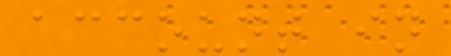account in
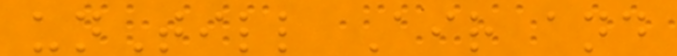unTill Air and
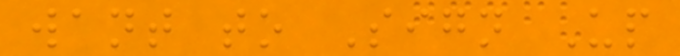want to Sign Up
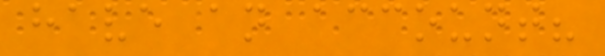have an account?
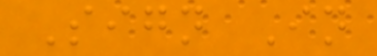Sign In
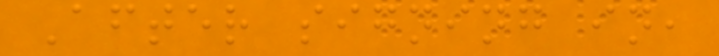After signing in,
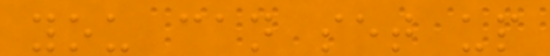you can set up
